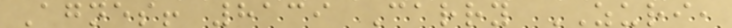Agnes! 8139 Carry ZURI,
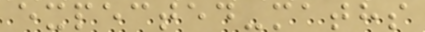expected-maths
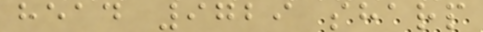head 9729 sharp
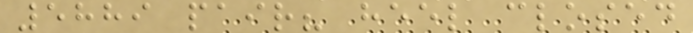5889 pair? heel closed
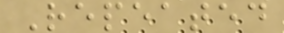Repeated
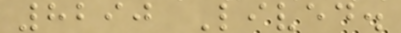8290 Lived.
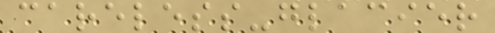careless-glacier
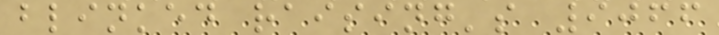blinked raising's 9066
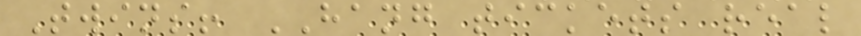Twins! HANG tickets real
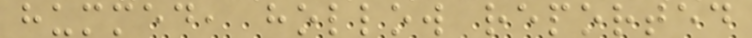hummed, hollow reported
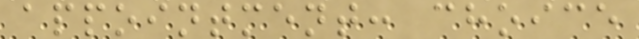appointment: choice
